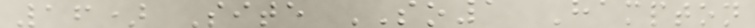16) Site SO1 Hampton
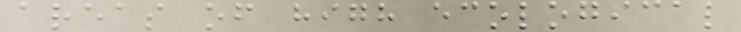areas of high ecological
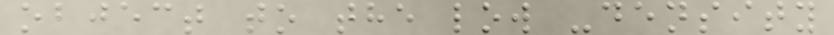object to the low -density
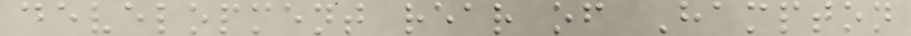development rear of Hampton
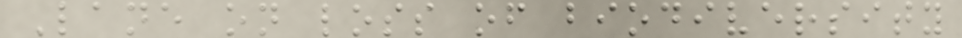Lane on loss of biodiversity
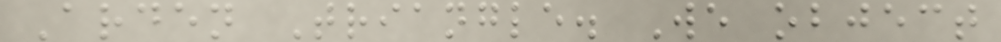Arden Triangle. We object
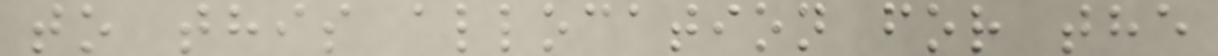to this allocation for the
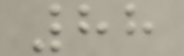88
